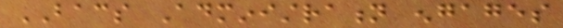BACS Administration engages
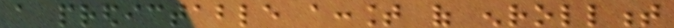a predictable account of enrollment
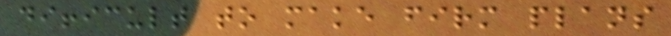difficult to make firm plans
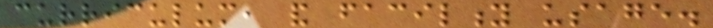curriculum, and facility usage.
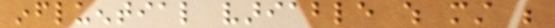influential variable which must be
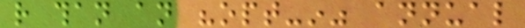rather than an "opt-in" annual
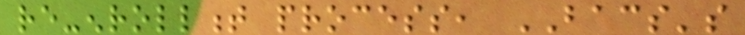re-enrollment process, BACS's
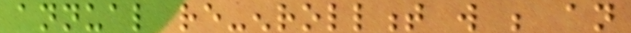annual re-enrollment will be an
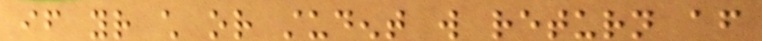if your child or student will return after
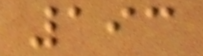193
